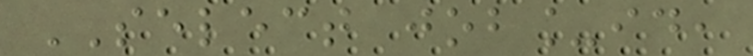SELECT job_id,
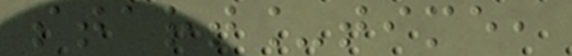start_time,
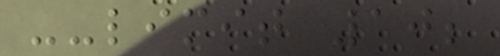--limit 10;
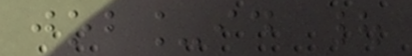job_id |
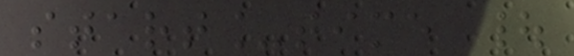start_time |
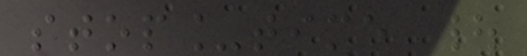stop_time |
